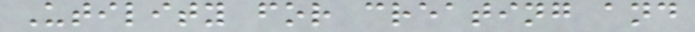Utility for creating and
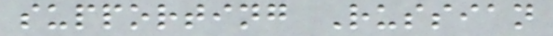supporting Russian
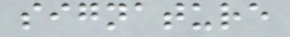signature
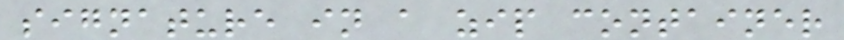signature in a zip container
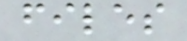files
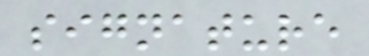signature
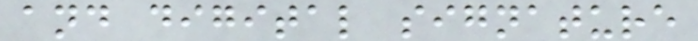and digital signature
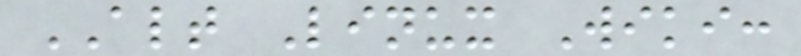ALT Linux Wiki:
